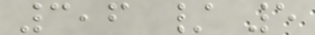3,6 / 5
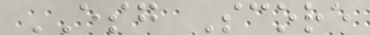ESG Score
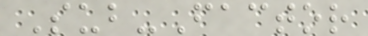Sub-Factor
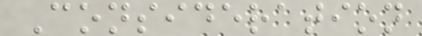Consideration
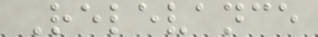Relevance
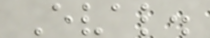Eval.
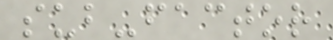sub-factor
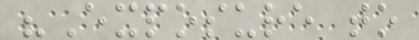"Exposure to
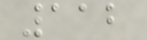112
